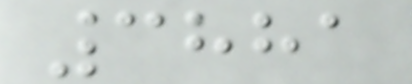3881
